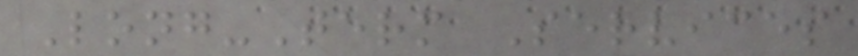Long-Term Services
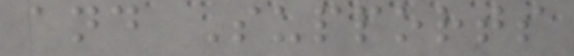and Supports
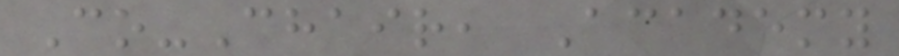Co-Chair, Academy
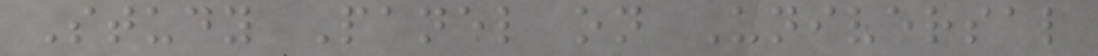Study Panel on Universal
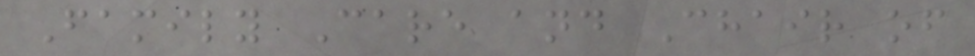Family Care and Chair of
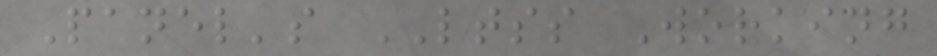Panel's LTSS Working
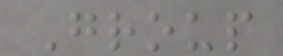Group
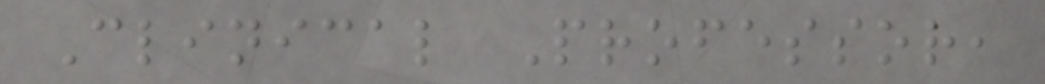Clinical Professor,
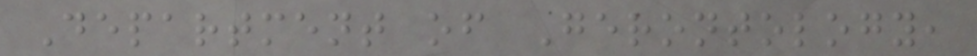Department of Gerontology,
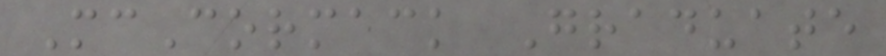McCormack Graduate
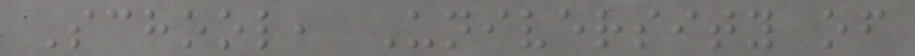School, University of
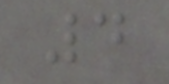4
